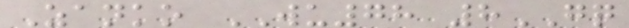Zanko WU78 8GQ
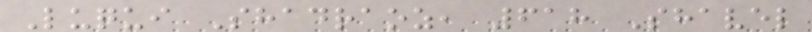Luqui Shadraoz, 618 Shavel
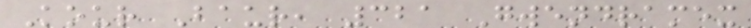Kour Baur, 321 Gwendramex
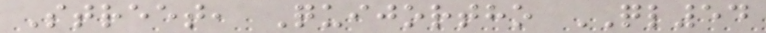Street, Quijortho QL54
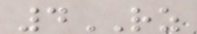4RZ
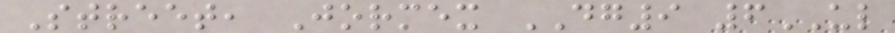Street, Jormex DG9 6UL
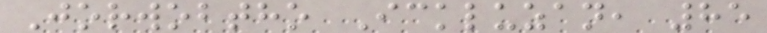Jorwobtho Ickluzan, 85
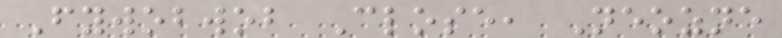Fywobwob Close, Neozne
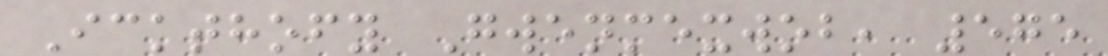Ickthofy Gwenmexwob, 575
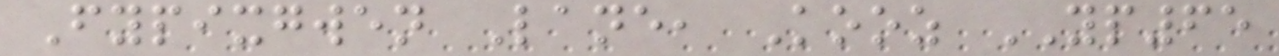Fypixgwen Lane, Kooz YP65
